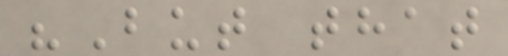"But that
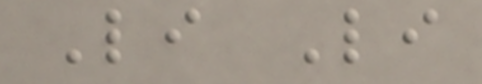Li Li
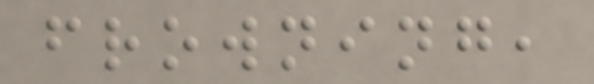frowning,
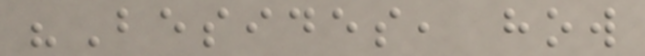"Besides, how
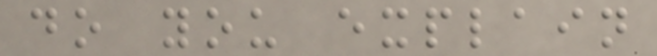do you explain
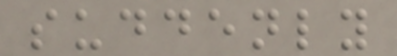suddenly
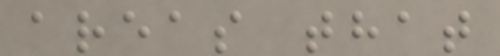areas that
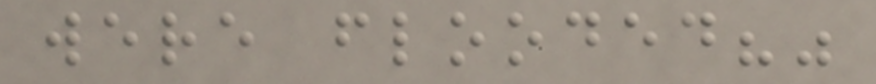were flooded?"
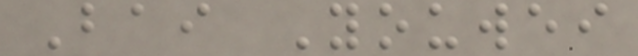Bai Youwei
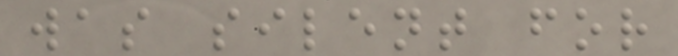was silent for
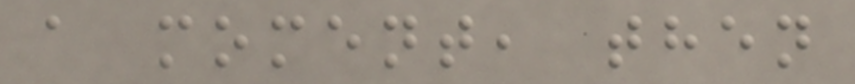a moment, then
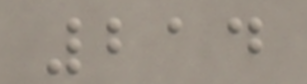214
